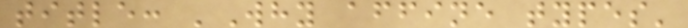title: 'Why affine types'
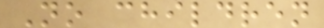No children
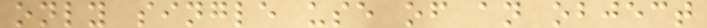only single use of an object
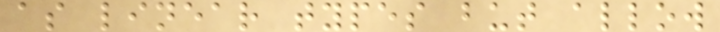as linear types but allow
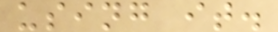using it.
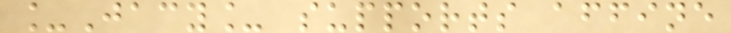_Jacy_ supports affine
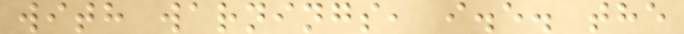with warnings, i.e. the
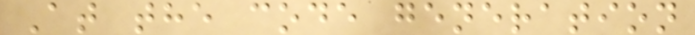At the code generation
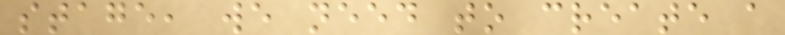stage, we need to create a
